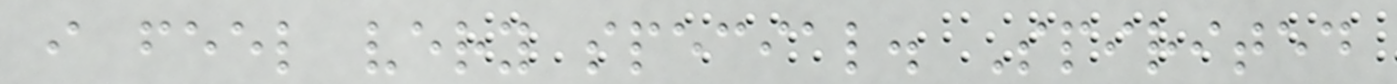i feel very special. Spirited
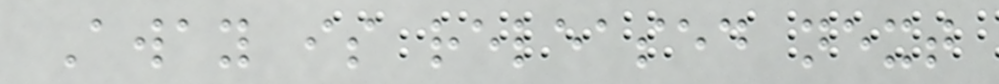Away is released next
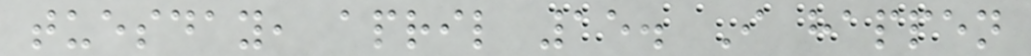tuesday, april 15. I happen
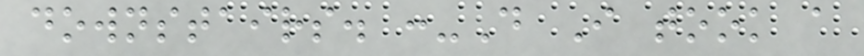downstairs. :-D I took a
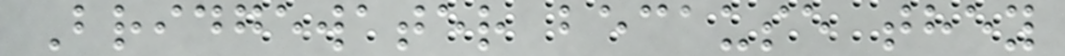Bridgewater because they
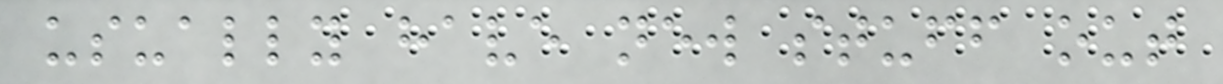usually have new stuff out
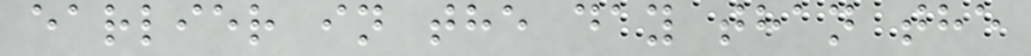earlier in the day than the
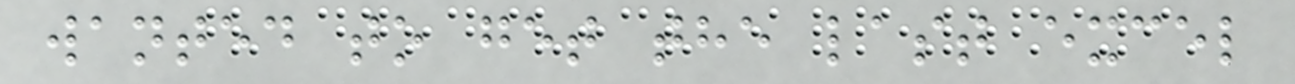wanted to get the last excel
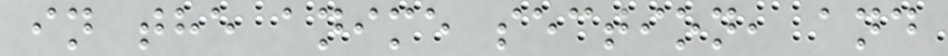in the anime section, and
